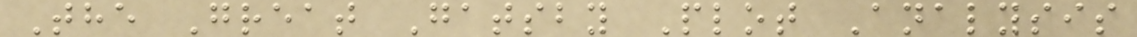The Great Gatsby Plot Analysis
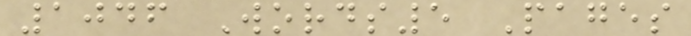1046 Words5 Pages
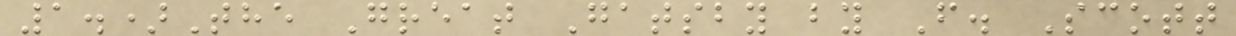1.)The Great Gatsby by F. Scott
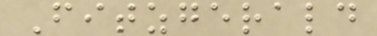Fitzgerald
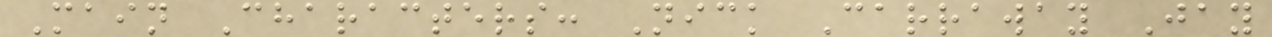Main Characters: Nick Carraway Jay
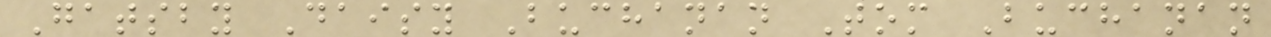Gatsby Daisy Buchanan Tom Buchanan
